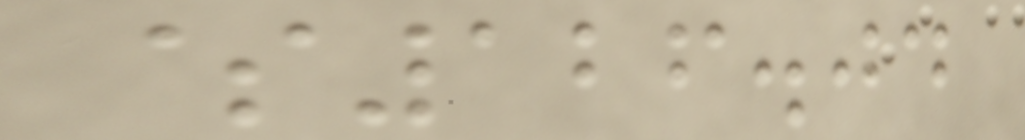$126.04
